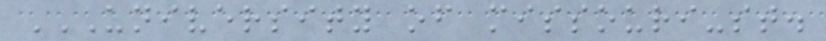UNIVERSITY OF MISSOURI-ST.
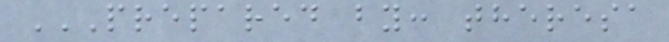PREPARED BY: THERESA
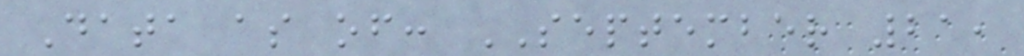Data as of: SEPTEMBER 21,
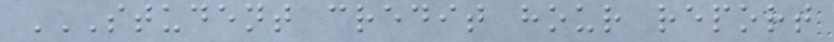STUDENT CREDIT HOUR REPORT
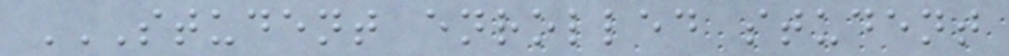STUDENT ENROLLED STUDENT
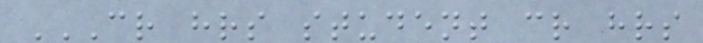CR HRS STUDENT CR HRS
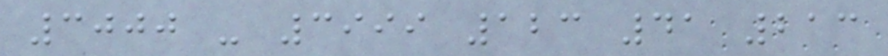3000 - 3999 123 41 213
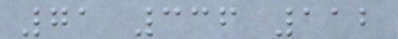71 336 112
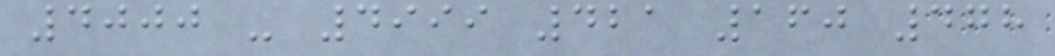4000 - 4999 421 160 478
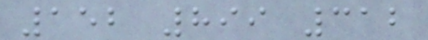152 899 312
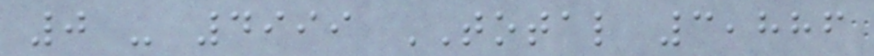0 - 4999 TOTAL 3,886
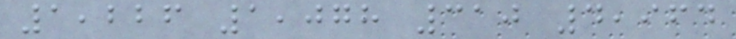1,226 1,078 310 4,964
